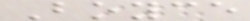Boyce
